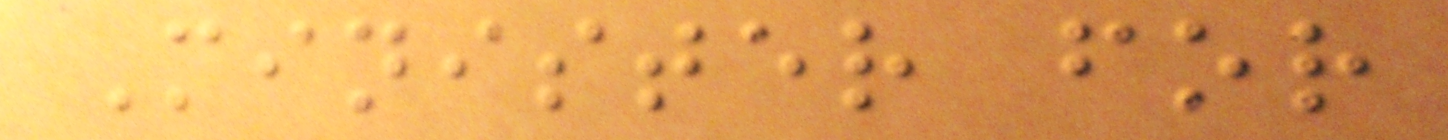Minister for
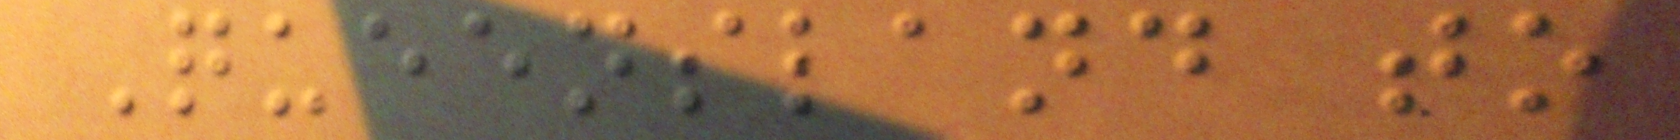Queensland to
